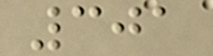301
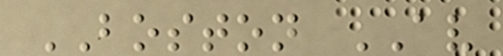BOSTON AV
